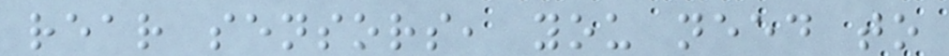rear sensors, you need to
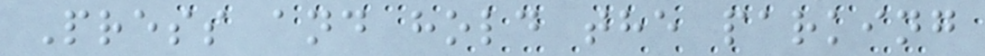Press and hold the parking
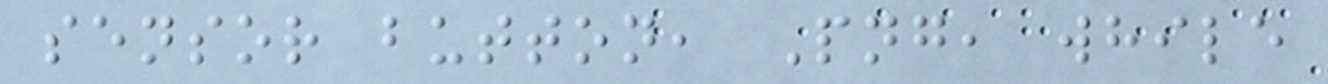sensor button, Png, while
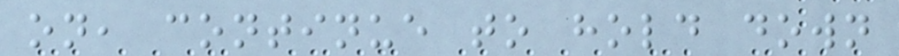on, continue to hold down
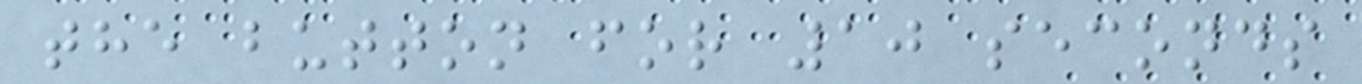the button for 10 seconds
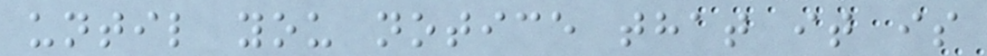until you notice that it is
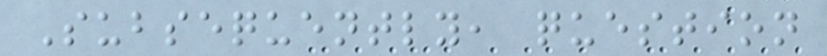Subsequently, question
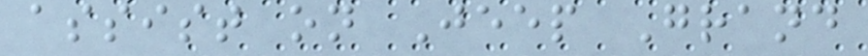assist on Jeep Grand
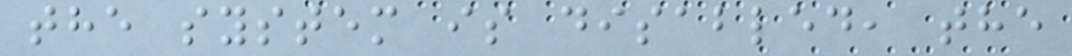the system is disabled, the
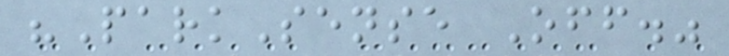"ParkSense Off."
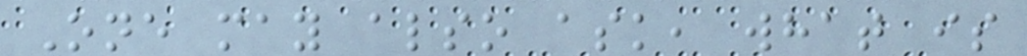One may also ask, what is
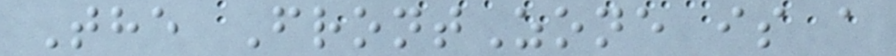The FrontZone is a
